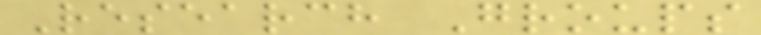Research Groups
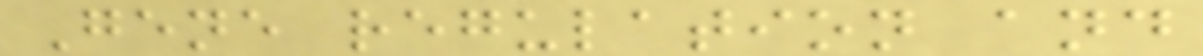Gene regulation and
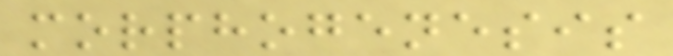morphogenesis
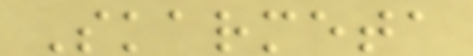Skarmeta
